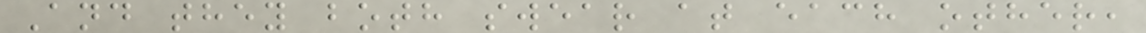And they both swear at each other,
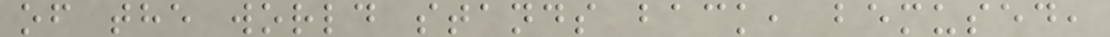of the world stands back, bemused,
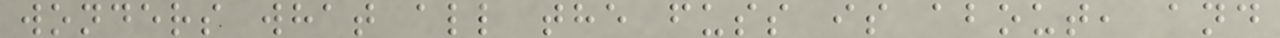wonders what all the fuss is about, and
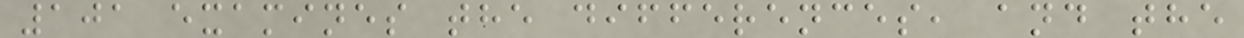101 examines the differences, and the
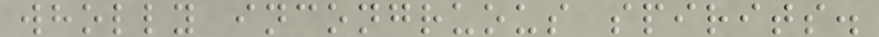wholly incongruous spirits.
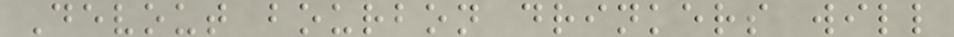Devout bourbon drinkers will
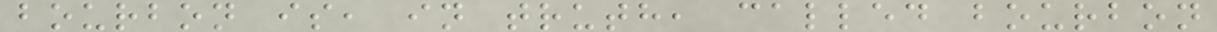bourbon is, in truth, called bourbon
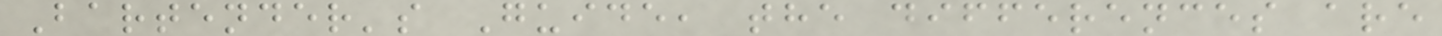Bartender's Guide, the differences are
